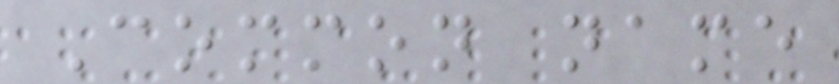Common name
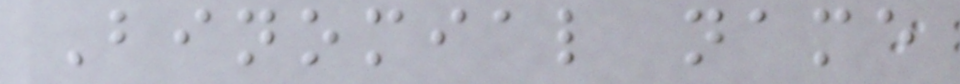Binomial name
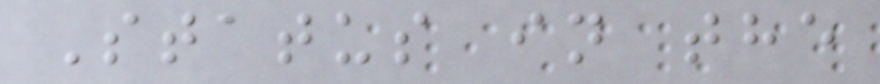Status in the
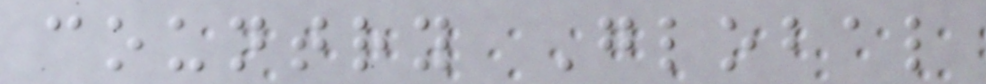country Global
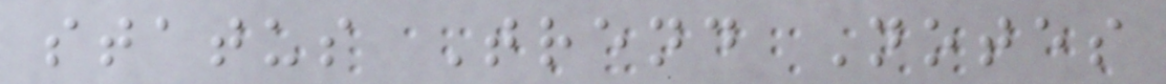status Trend Notes
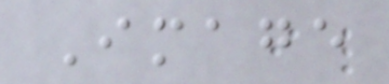Image
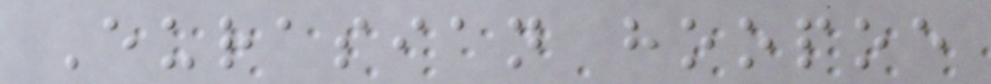Eurasian hoopoe
